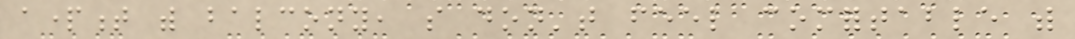apartment with balcony, so don't feel comfortable with
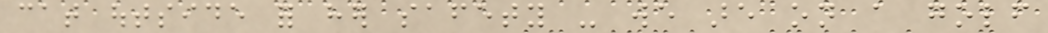cat outside for her safety - we are on a golf
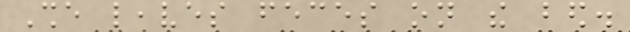She leaves feces on the bed.
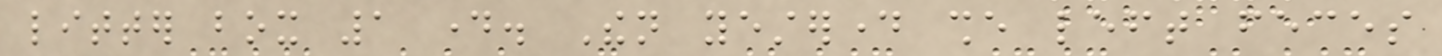litter box 1 day. Then yesterday she left feces
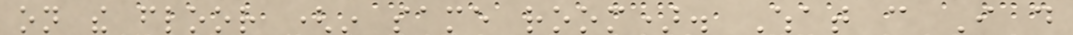on the floor (in same room). What can I do
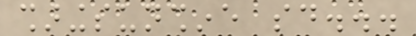sharingsunshine said...
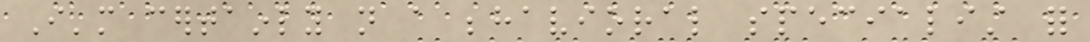I'm certainly not a behavioral specialist for
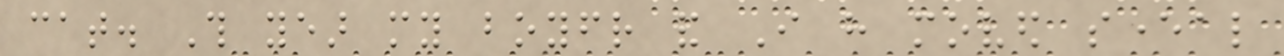cat. This year my boyfriend and I have moved several
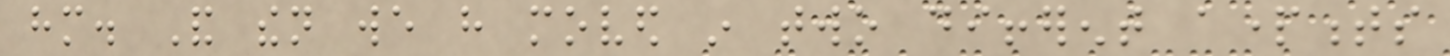him. And then we have moved in two different apartments
